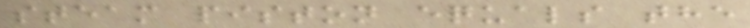steam piston equals the
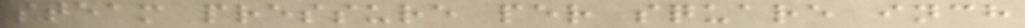steam pressure per square inch
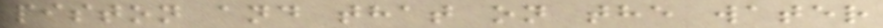piston and that on the water
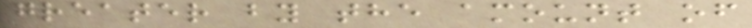greater by the amount of
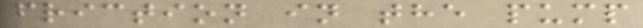friction in the pump
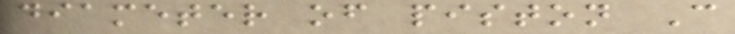diameter of piston C
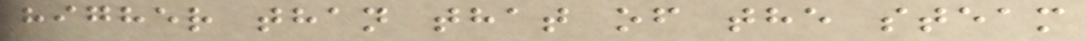higher than that of the steam
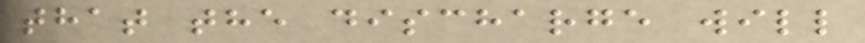that the discharge will
